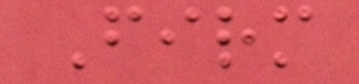Firm
